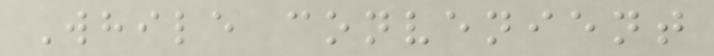While convenient
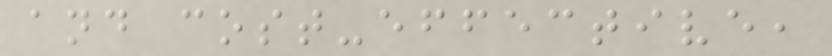and cost-effective,
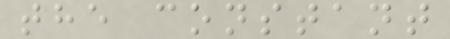the constant
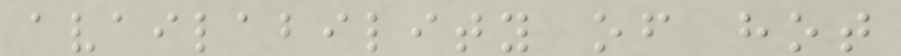availability of hot
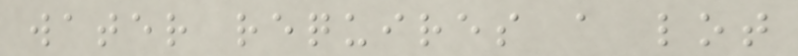water requires a lot
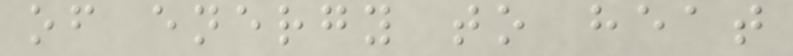of energy to heat
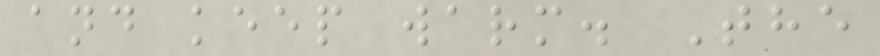and keep warm. The
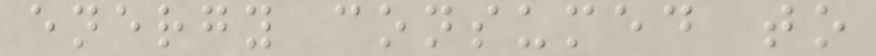energy consumed to
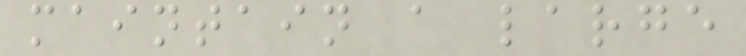maintain a large
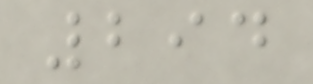294
